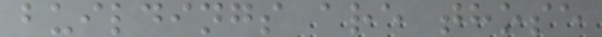buildings are those
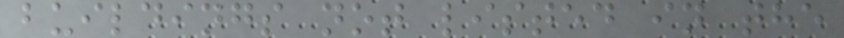buildings not listed in the
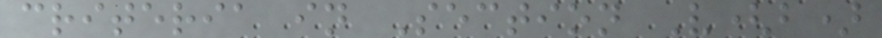criteria in Section V(b)
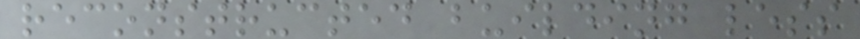reconstructed building less
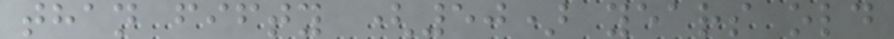than fifty (50) years old
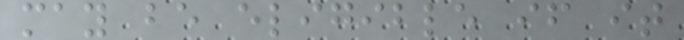may be eligible if it
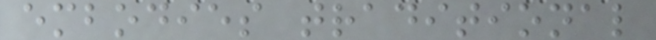embodies traditional
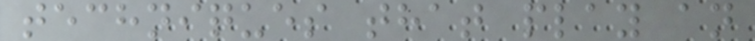techniques that play an
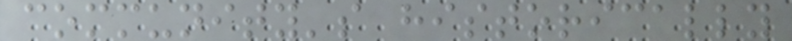community's historically
